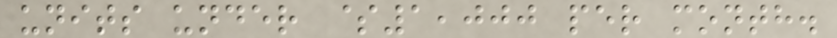units under $1,000 per month.
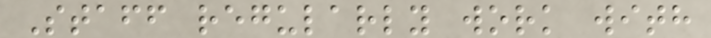Staff regularly work with
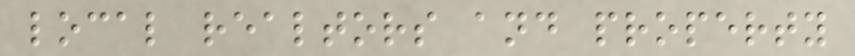local realtors and property
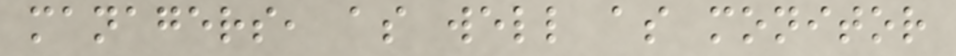managers, as well as monitor
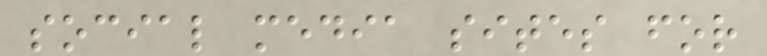social media sites for
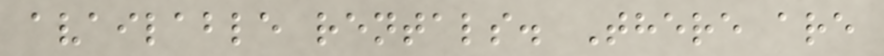available rentals. There are
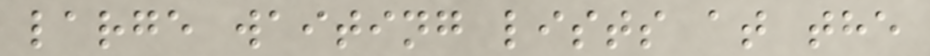large waiting lists at the
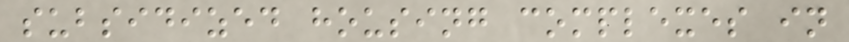subsidized housing complexes in
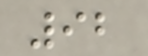92
